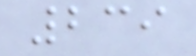239
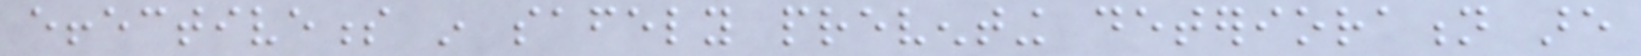effectiveness in safely preventing deterioration are
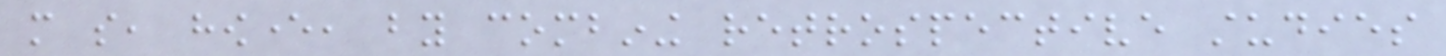more so, however, by combining retrospective studies
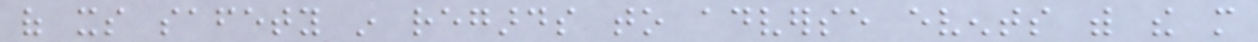of its safety in regards to adverse events with the more
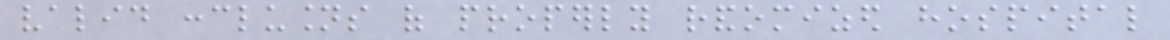valid conclusions of properly randomized hospital
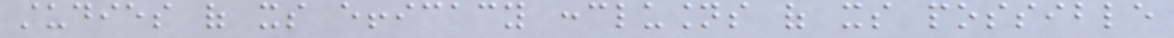studies of its efficacy conclusions of its possible
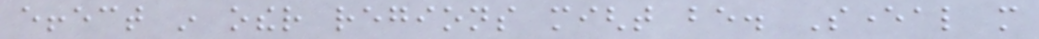effect in other regions might be. Several more
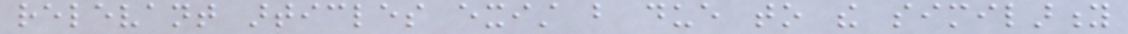relevant articles exist but due to the similarity
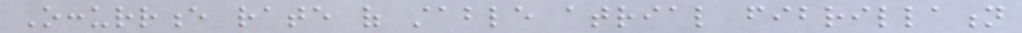Occurrence rate of stable atrial fibrillation
